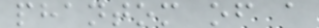phantom of a
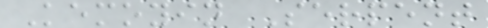Kemoyin Serpent
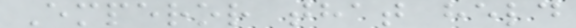Emperor that held
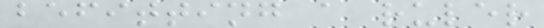befitting a ruler
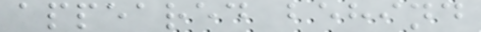appeared behind
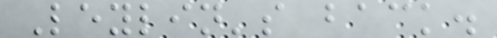Leylin's back.
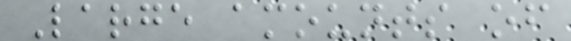Large amounts of
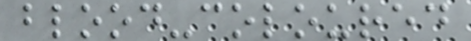blood-coloured
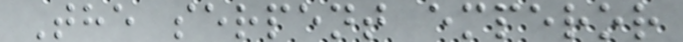The serpent emperor
